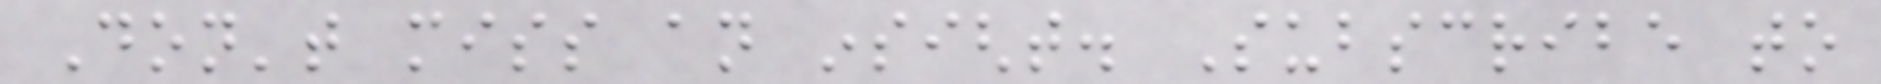Don't miss an insight. Subscribe to
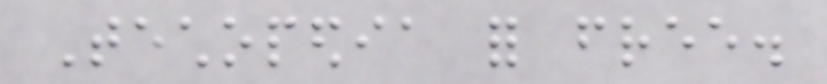Techopedia for free.
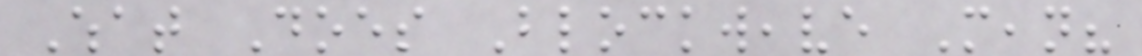What Does Blockweave Mean?
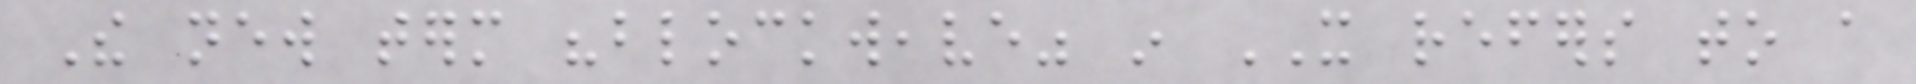The new term "blockweave" in IT refers to a
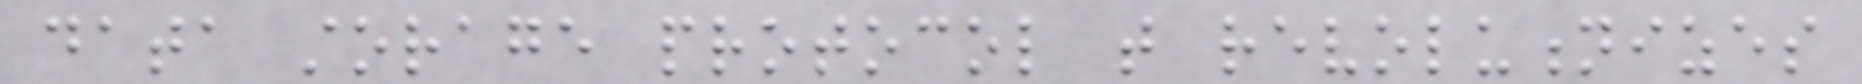data storage protocol that revolutionizes
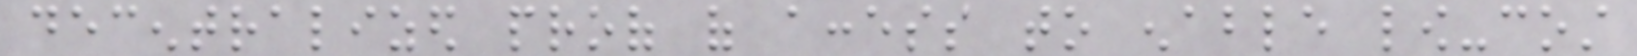decentralized proof of access to enable low-cost
